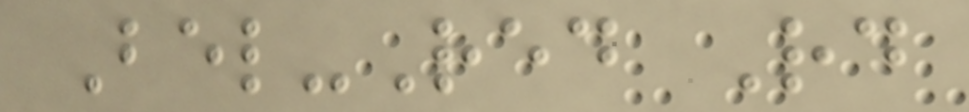Bel-Red Rd
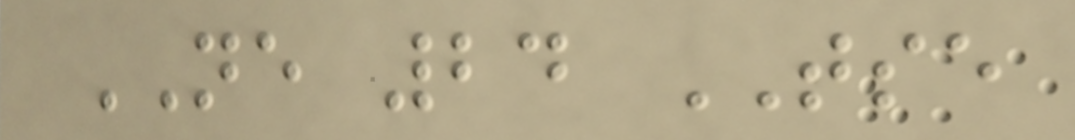NE 24 TSE
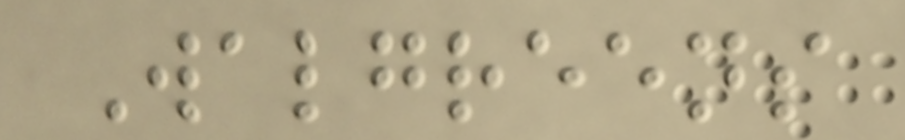Walgreens
